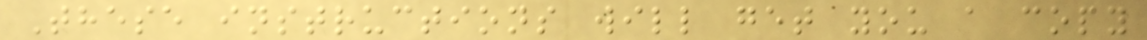These instructions will get you a copy
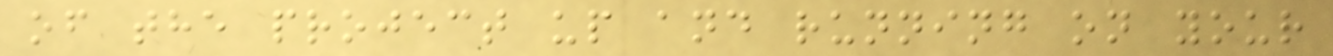of the project up and running on your
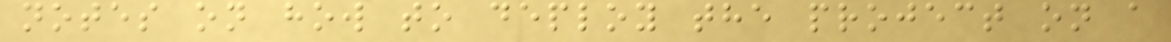notes on how to deploy the project on a
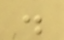.
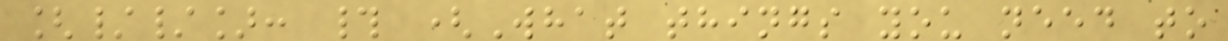[//]: # (What things you need to
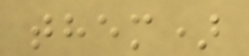them)
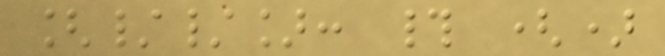[//]: # ()
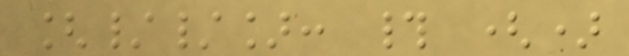[//]: # ()
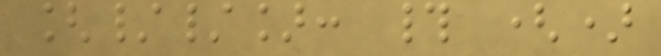[//]: # ()
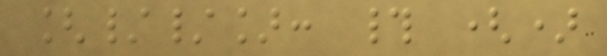[//]: # ()
